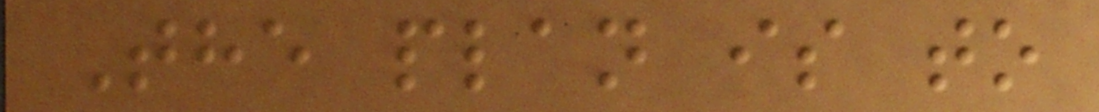The plan is to
